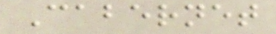Cabernet
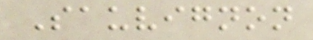Sauvignon
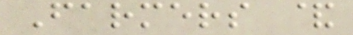Farmers &
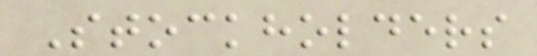Stockholders
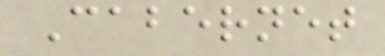Cabernet
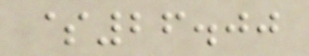$26.00
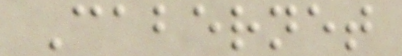Cabernet
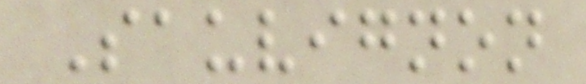Sauvignon
